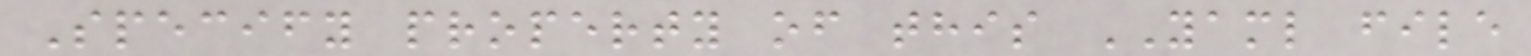Specify property of this YAML file
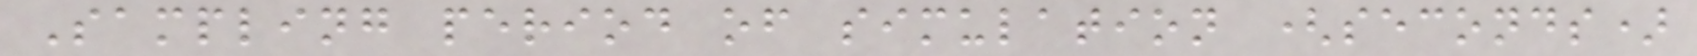Sampling period of simulation (seconds)
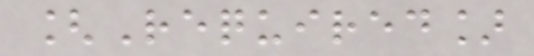[Required]
